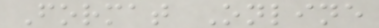Format Online
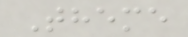Theme
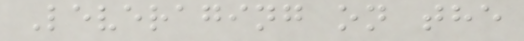Leveraging on the
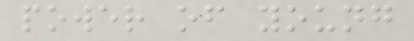power of young
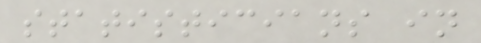statisticians in
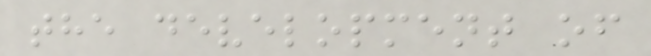the development of
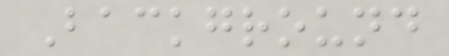Background
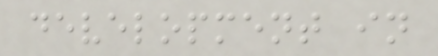development in
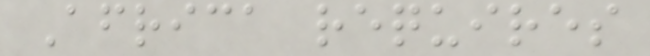Africa requires
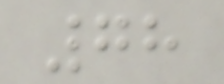78
